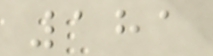181
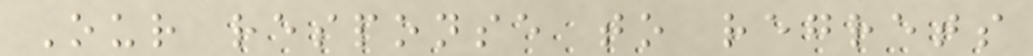Our response to regrets
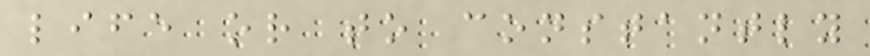life or to constantly
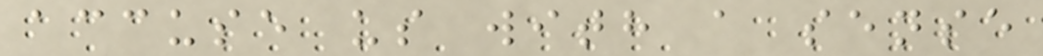accuse us with a sense
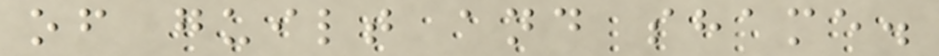of guilt and shame.
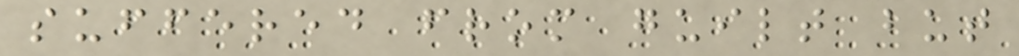suffered from guilt but
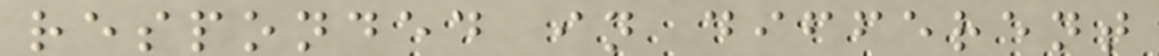responded in different
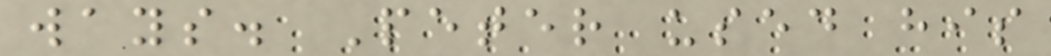ways. Peter used his
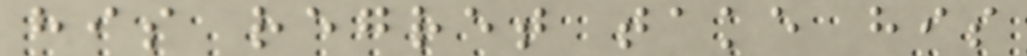his regret take his
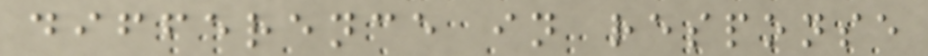difference in response
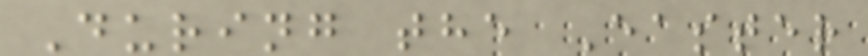During the Easter
